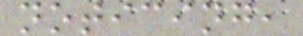noticing,
